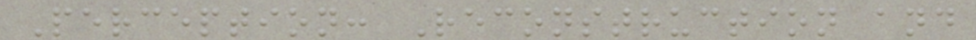Perception: Reconstruction and
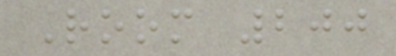Room 200
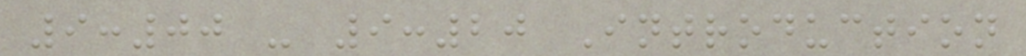9:00 - 9:20 Introduction
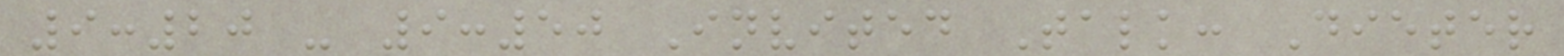9:20 - 9:50 Invited Talk: Dieter
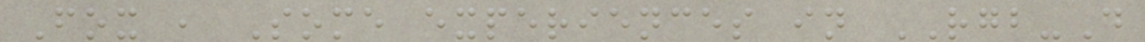Fox , Some experiences in RGB-D
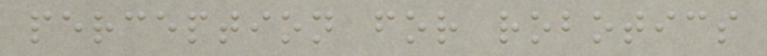perception for robotics
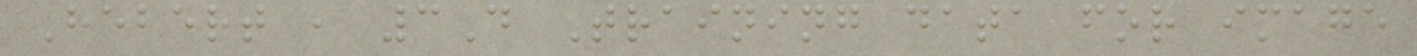Hebert , 3D Training data for image
